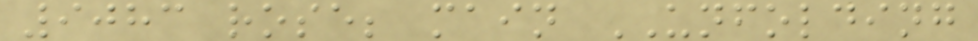9083 rose; main UNFOLDING
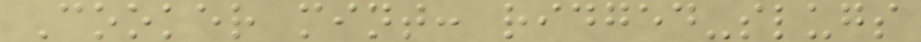Cooker mint: ridged-slugs
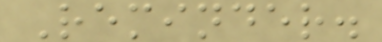Reminder.
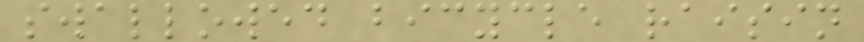swallowed bicycle raisin
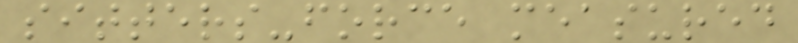sitters-force measured
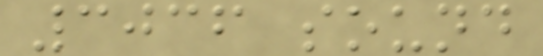3036 sound
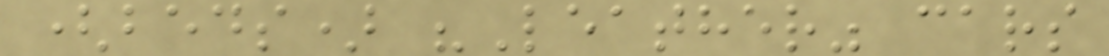(beds) "Leather" cars
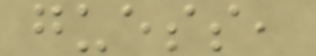guess,
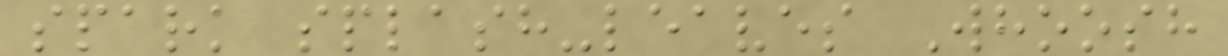spark splash-leaves Whoosh
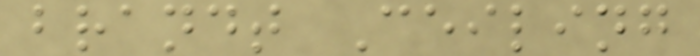brandt Ceiling
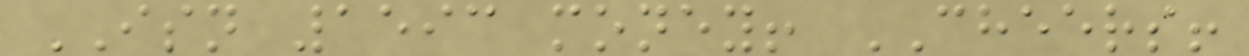ISN 1593 money! CHEERS!
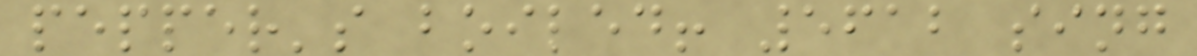pepper's boiled! 5612 sing
